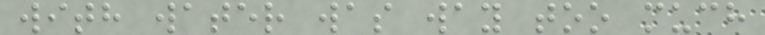with water was way too much
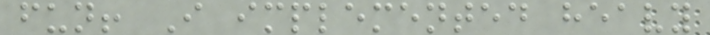fun! I implemented heavy
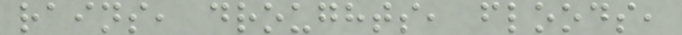rains, droughts, floods,
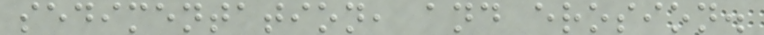sedimentation, and erosion.
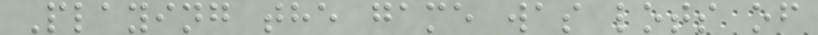Playing the game was lots of
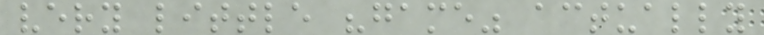very little "game" actually
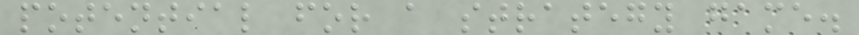potential for a strategy game.
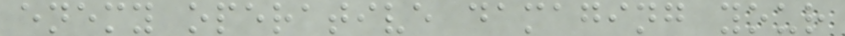enemy operative damaging your
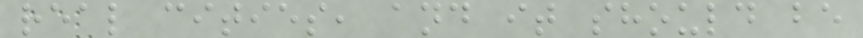real cities, and it should be
